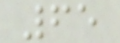65
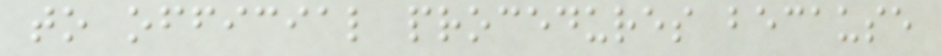to official procedures because
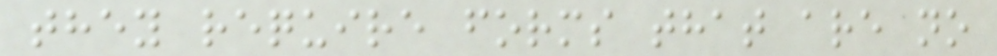they require forms that are no
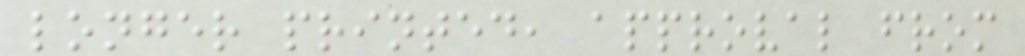longer printed, approval from
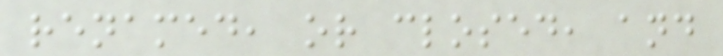renamed, or closed, and
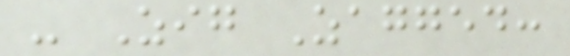- Zig Zagged:
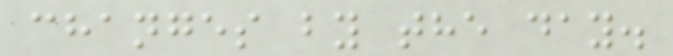changes by the day.
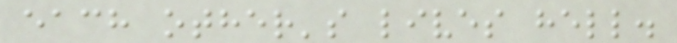each other's lives hell.
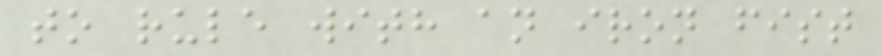to rule with an iron fist
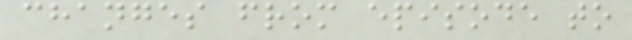changes from episode to
